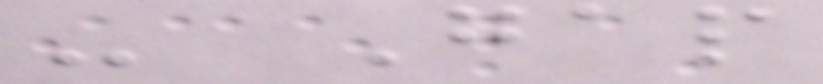- Gap
